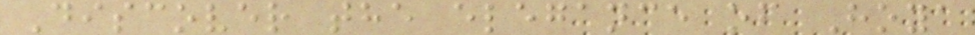Discover the elegance of Hoya
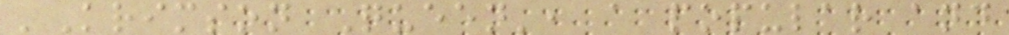'Krimson Queen', a popular and
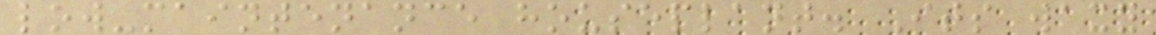low-maintenance houseplant. Its waxy
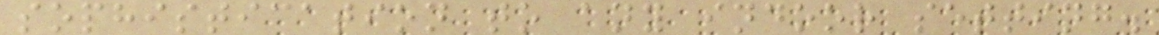sophistication to any indoor setting.
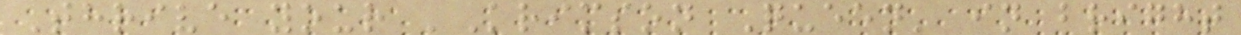Thrive your 'Krimson Queen' in bright
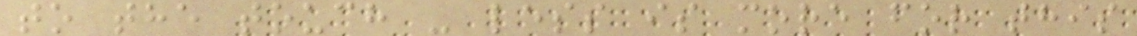to the touch - less is more for this
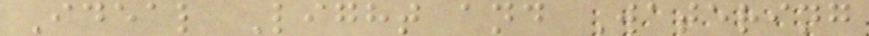Ideal Light and Watering
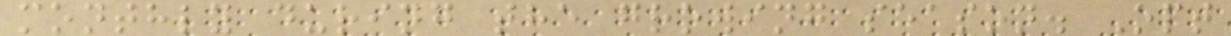monthly during the growing season. Opt
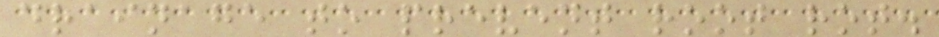drainage to prevent root rot.
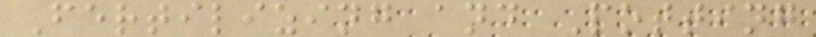Fertilizing and Potting
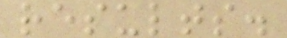results.
